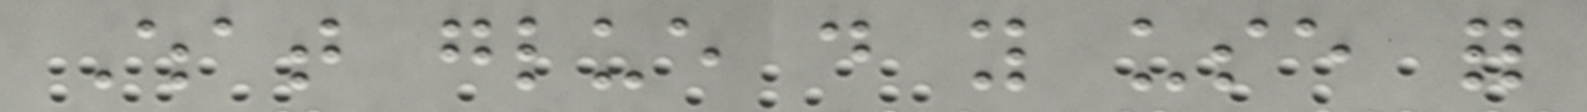What glue do you use for
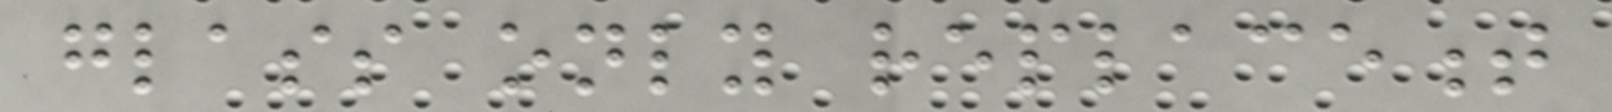glass only replacement
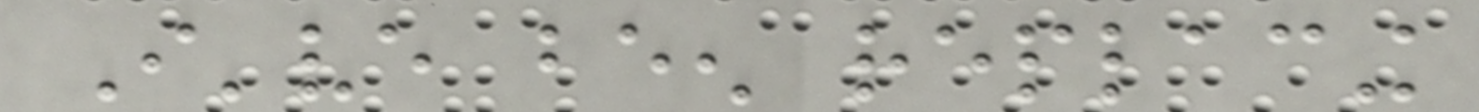I've been replacing
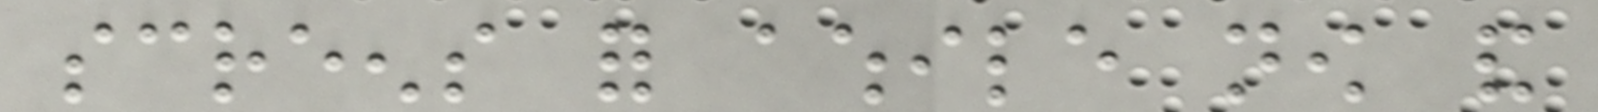screens for awhile now and
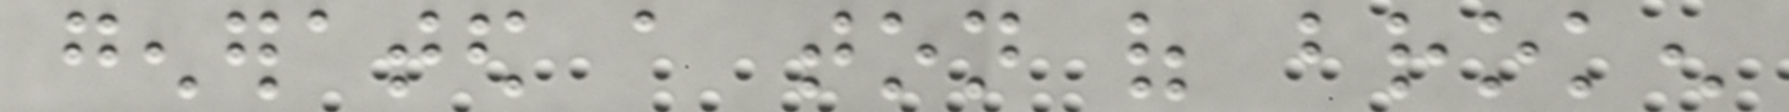generated a ton of broken
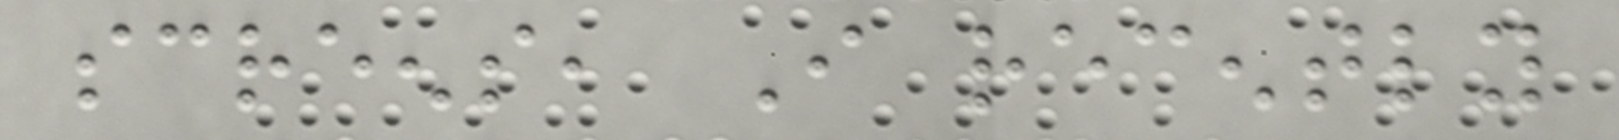screens, I recently
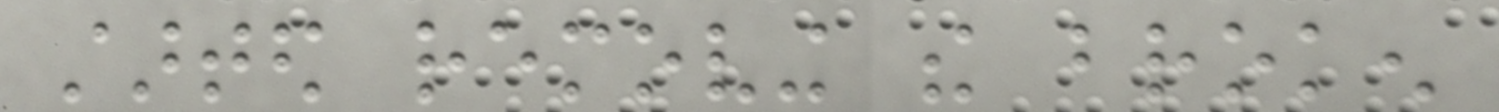started removing the broken
